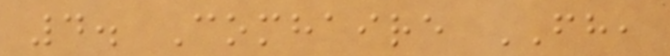4. Comhaire FH,
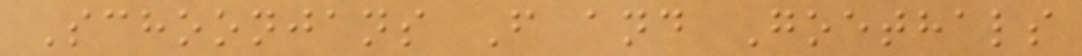Schoonjans F and Goethals
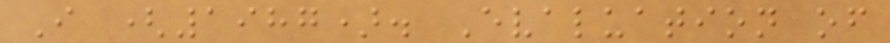I (1987). Evaluation of
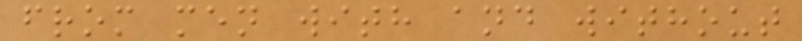from men with and without
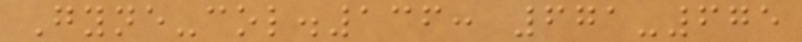Gyne-col.136: 671-675
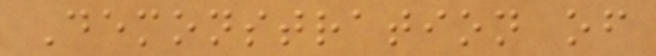Demonstration of
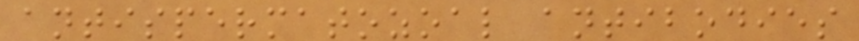antispermatozoal antibodies
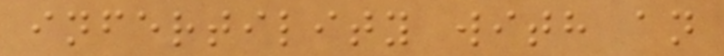infertility with an
